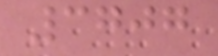3707
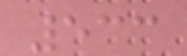533
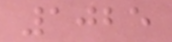1025
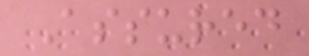Assured
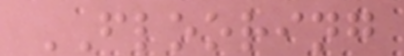FLOORING
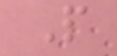P
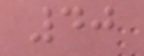40
